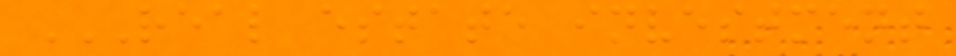REAL ESTATE INVESTMENT
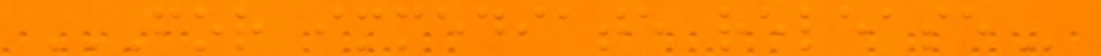FOR IMMEDIATE RELEASE
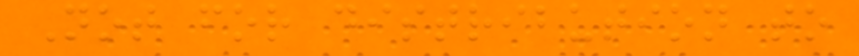Not for distribution to
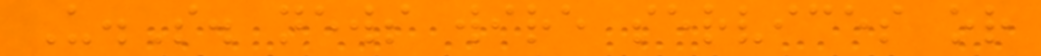U.S. news wire services or
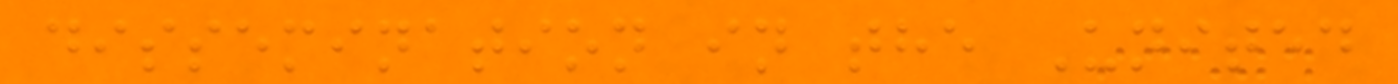dissemination in the United
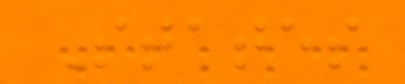States
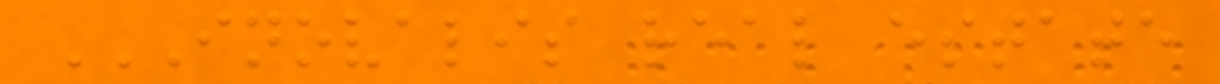INOVALIS REAL ESTATE
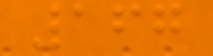167
